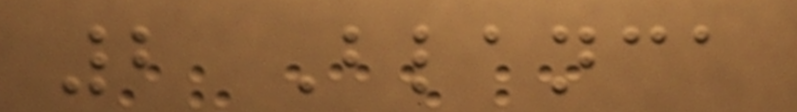2 Blanca
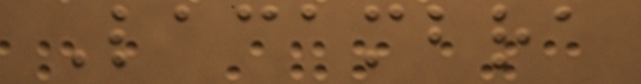Lacambra
